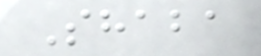Shaba
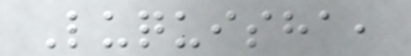Luquisha,
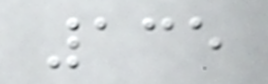135
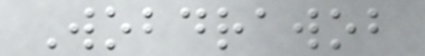Wobdrawob
